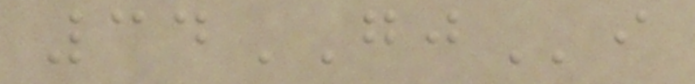34GJi
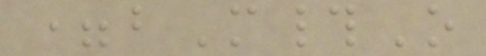=bM#O
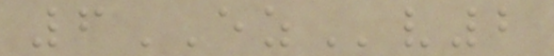6EZv2
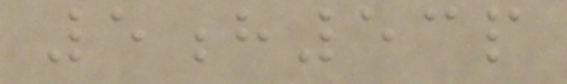5h53p
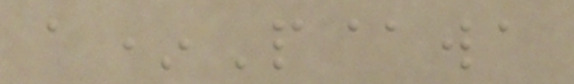a*P@wa
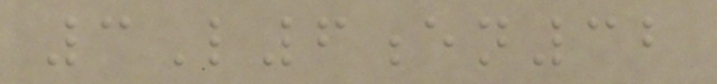3L6en32
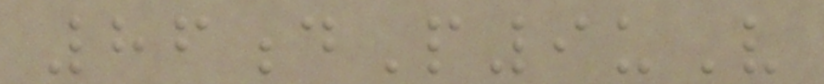86dP9uV
